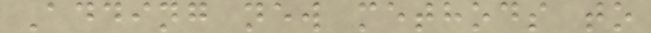Adding new methods to
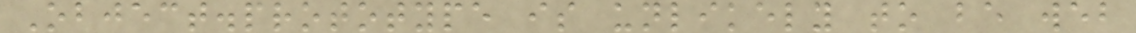Object.prototype is unlikely to be web
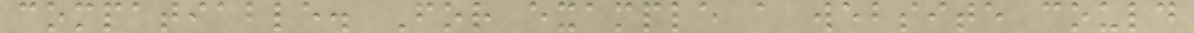compatiable. For example a website could
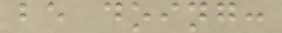be doing:
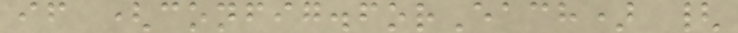if (config.forEach) {
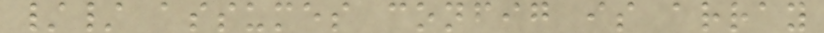// assumes config is array
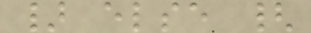} else {
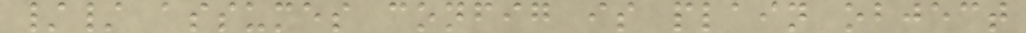// assumes config is plain object
